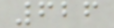626
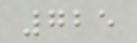725
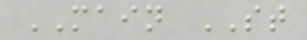MAIN ST
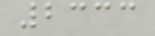2333
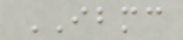IBMC
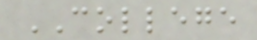COLLEGE
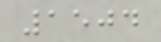1504
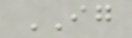IG
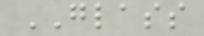GLASS
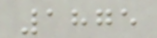1875
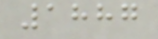1887
